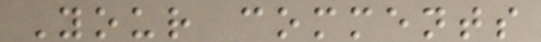Your comments
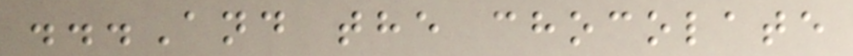...And the chocolate
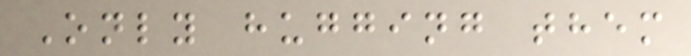Only hugging them
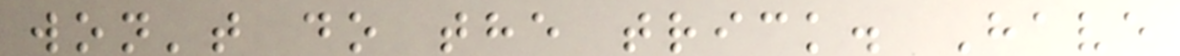won't do the trick. Have
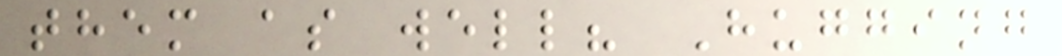them as well? Hugging
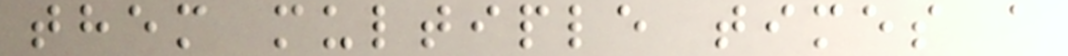them multiple times a
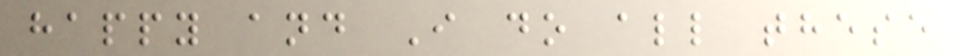happy and I do all these
